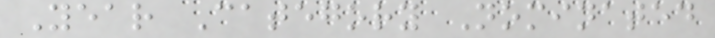Year Category Nominated
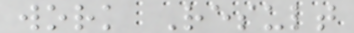work Result
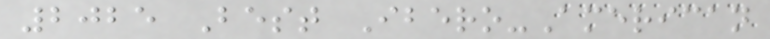2025 Best Ibero-American
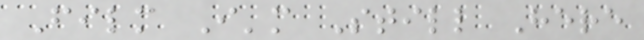Film I'm Still Here
